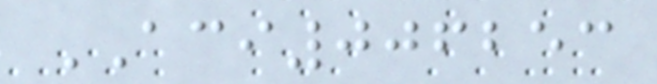ACI006253
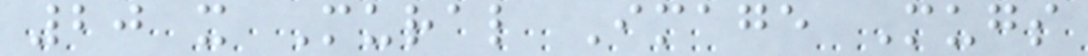20 x Mural Image Mugs
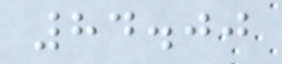84.00
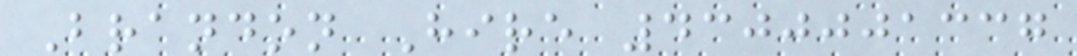Brandon Hire 4300001337
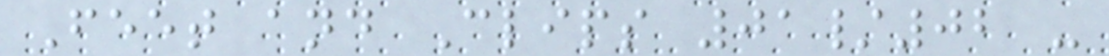Feet and Clips 01/02 -
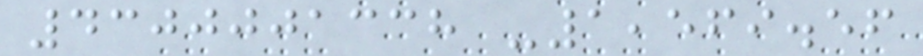4300001338 -1,569.56
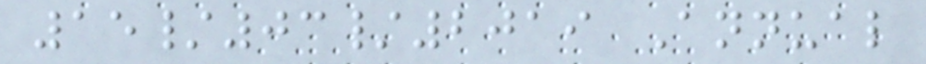15/03/2019 Annual
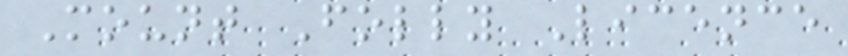Mount Folly Licence
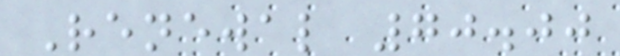Renewal 70.00
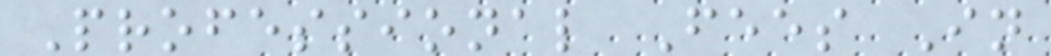Professional Fees In
